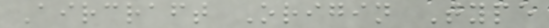Aircraft Origin Type
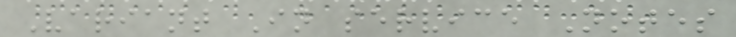Variant In service Notes
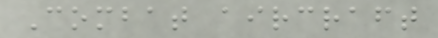Combat aircraft
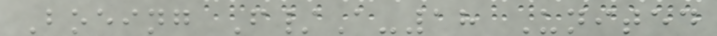Boeing F/A-18 United
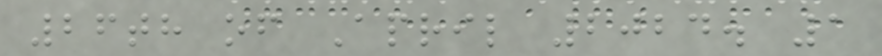26th of April 2024. 1
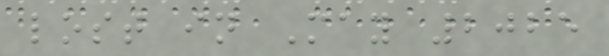lost in May 2025
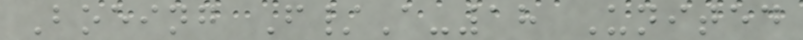Boeing F/A-18 United
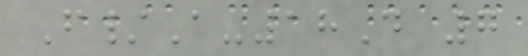F/A-18D 7
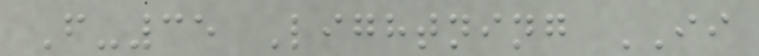F-35 Lightning II
